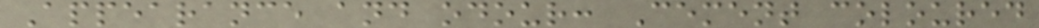Appearance and odour: Cement coloured
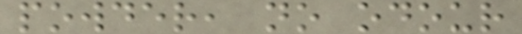powder, no odour
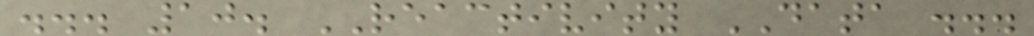... 10. REACTIVITY DATA ...
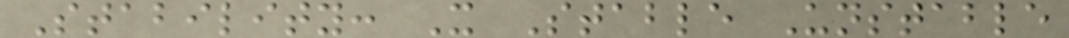Stability: X Stable Unstable
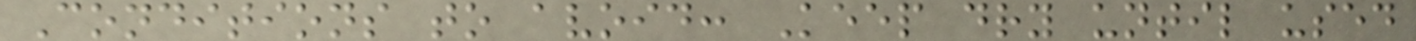Conditions to avoid: Keep dry until used
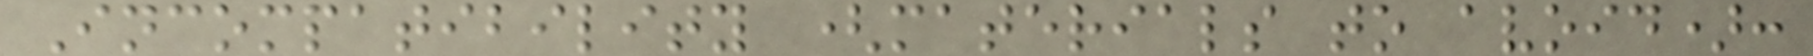Incompatibility (materials to avoid):
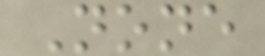None
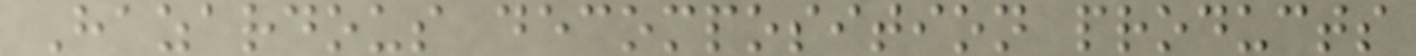Hazardous decomposition products
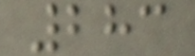283
